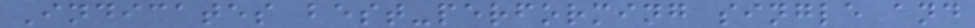Indicates best-performing single and
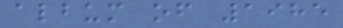album of 1985
